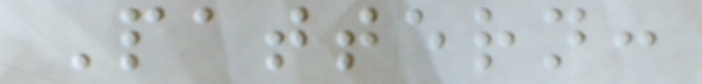Pattern:
